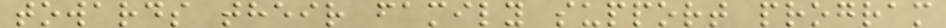towards their family support program
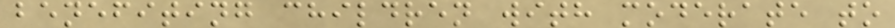benefiting children with moderate to
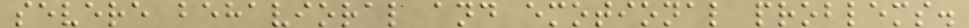severe behavioral and emotional problems.
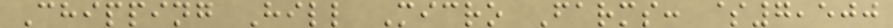Chipping Hill Micro Farms: $7,500
